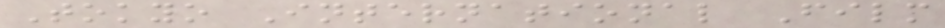Tokyo International Film
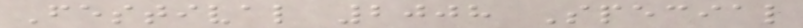Festival 2008 Special
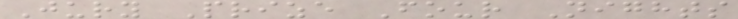Jury Prize Four Nights
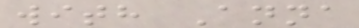with Anna
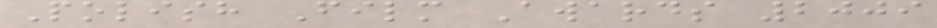Polish Film Awards 2009
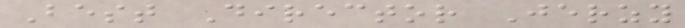Best Director Jerzy
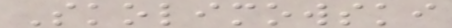Skolimowski
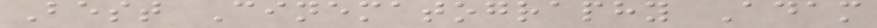Best Cinematography Adam
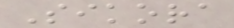Sikora
